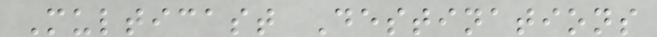Multicast Destinations
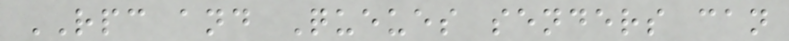RPC and Queues senders can
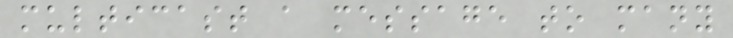multicast a message to many
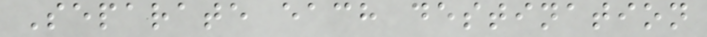Separate each destination
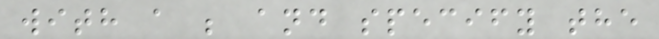with a ; and specify the
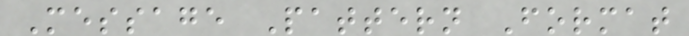Message Pattern Format
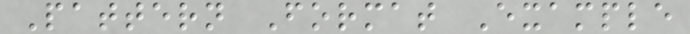Pattern Format Example
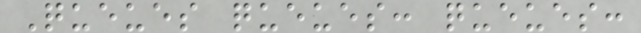Queues queues: queues:
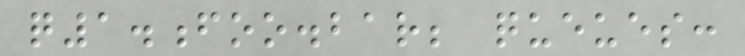q1.foo.bar; queues:
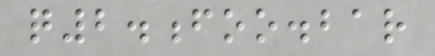q2.foo.bar
